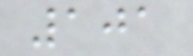101
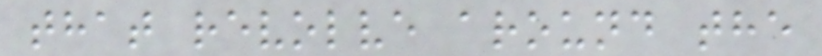that revolve around the
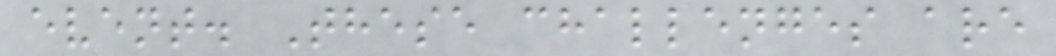event. These challenges are
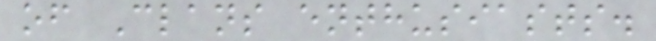of Clans enthusiasts.
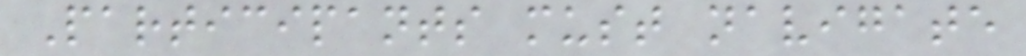Participants must navigate
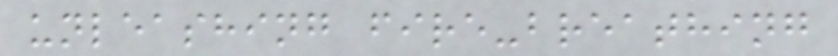unleashing fire-breathing
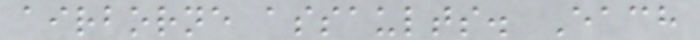airborne assaults. Each
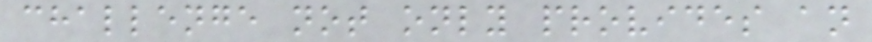challenge not only provides an
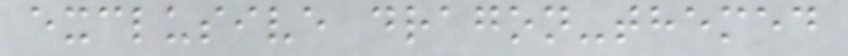exclusive dragon-themed
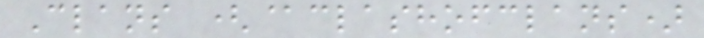Clans (@clashofclans)
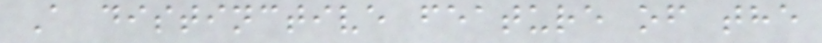A distinctive feature of the
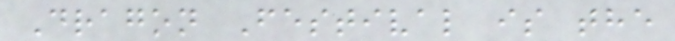Dragon Festival is the
